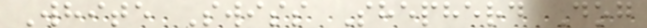White Swiss Shepherd Dog
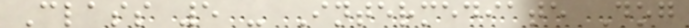Class 5 - Intermediate Dog
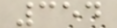354
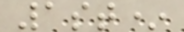1st*
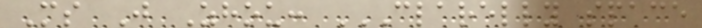Ms J Zhou: CLARELLY SPACE
